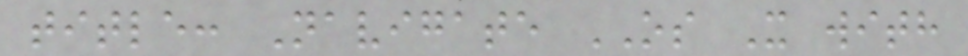title: Navigate OS X with
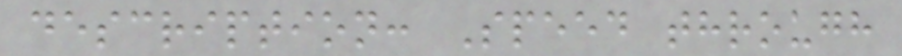description: Speed through
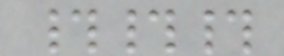###
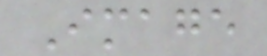Image
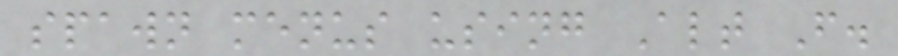spawn menus using Alt F.
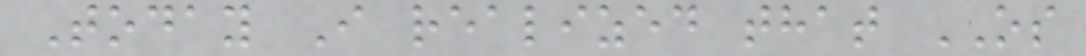Today I realized that OS
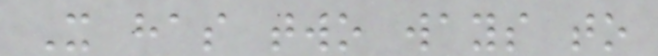X has two ways to
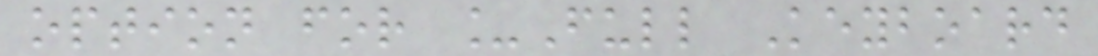option for _Full Keyboard
